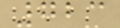723
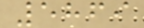5869
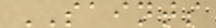SAINTS
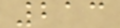213
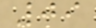09
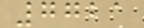7721
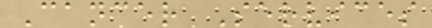Cancer Services
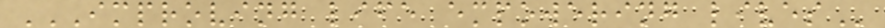IMPROVING LIFE EMPOWERING LIVES
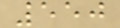550
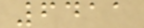6411
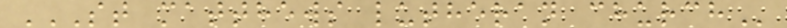ST MATTHEWS LUTHERAN CHURCH
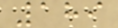189
